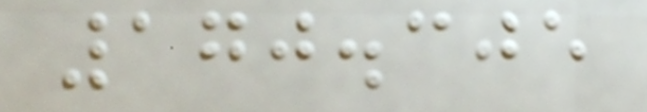170.305
